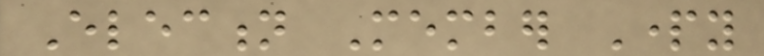Election Member Party
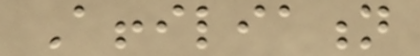Affiliation
